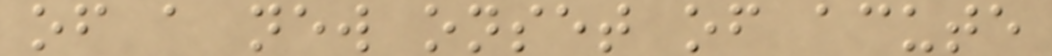of a new onset of acute
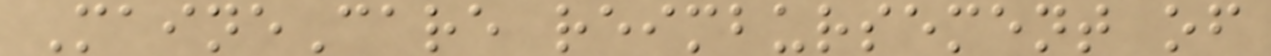MaineCare reimbursement of
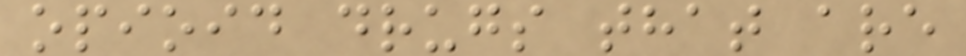opioid drugs that are
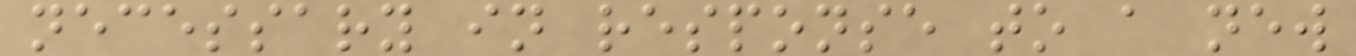necessary in response to a new
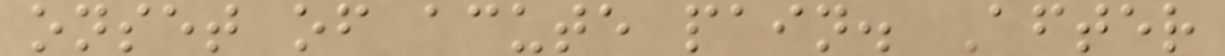onset of acute pain. After
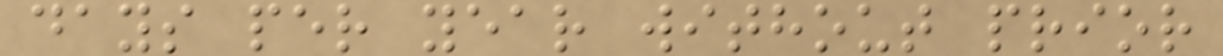days per year without prior
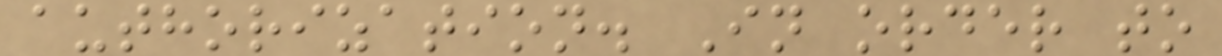authorization. In order to
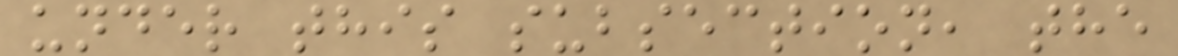under this subsection, the
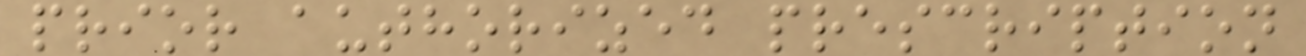prior authorized prescription
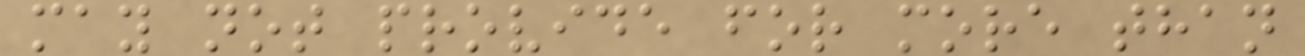may not provide for more than
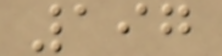197
